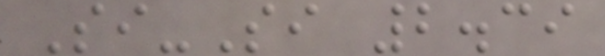Si-Si 2.39
